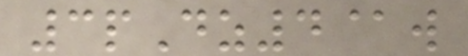3pDz4@w
